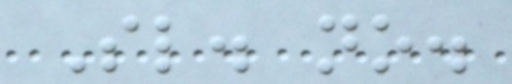Sl. no.
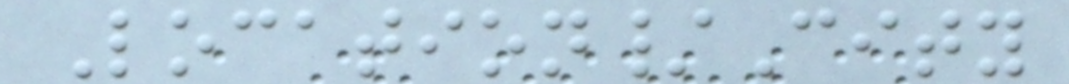Location/City
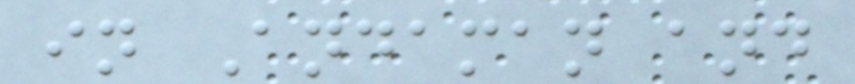in Andaman and
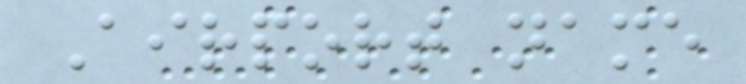Airport name
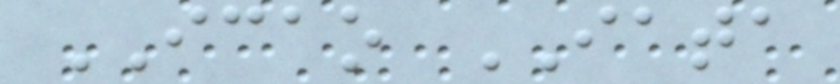ICAO IATA
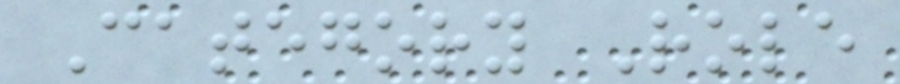Category Role
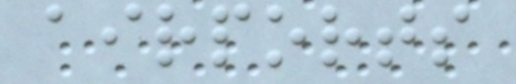airports
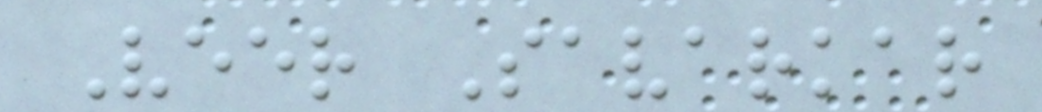Veer Savarkar
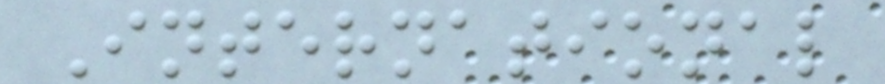International
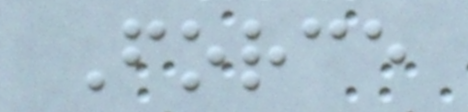Force
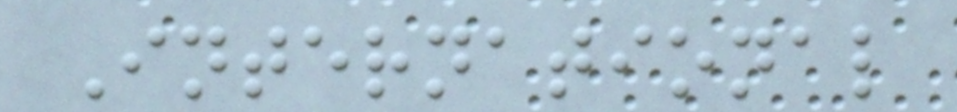International
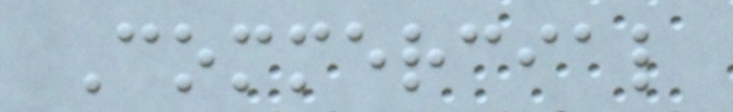Commercial
